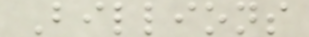Billions
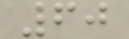60
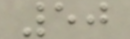50
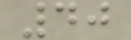40
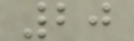20
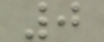0
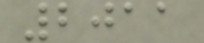2011
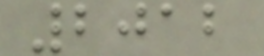2012
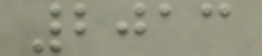2013
